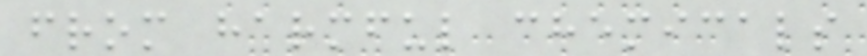from harmful chemicals
